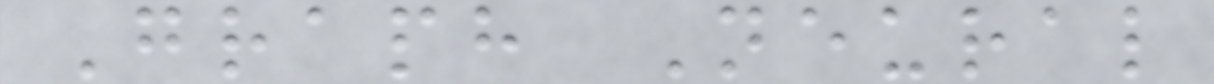Graph Neural
